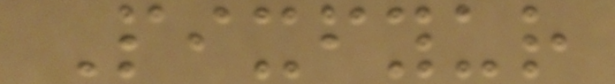Pixfyur
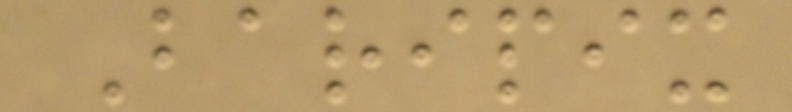Baripix
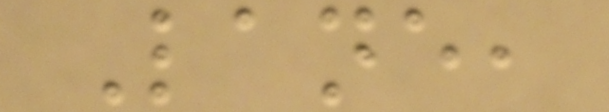Lane,
